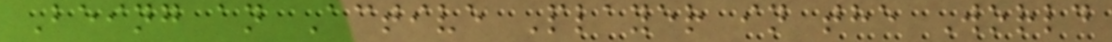Being an Active Player in the World
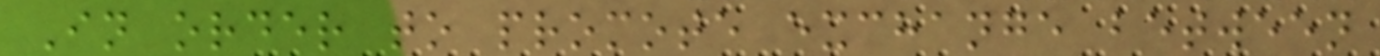In order to promote exchange between
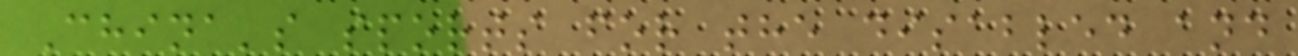China's sports for the disabled and
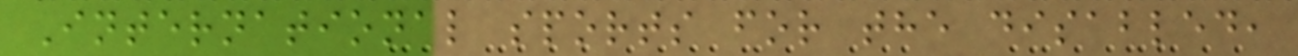International sports for the disabled,
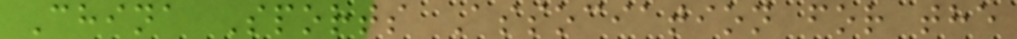China Sports Association for the
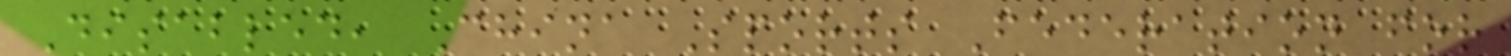Disabled, China Sports Federation for
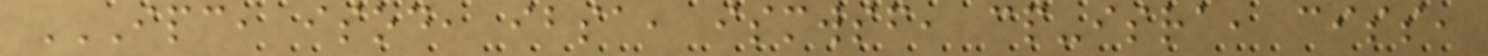IPC, ISOD, IBSA, ISMWSF, CP-ISRA, CISS,
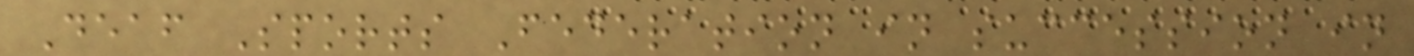Deaf Sports Federation in succession in
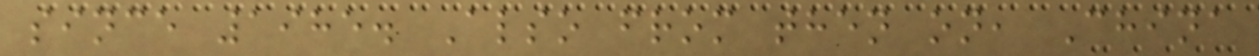since 1985. Also from then on, China
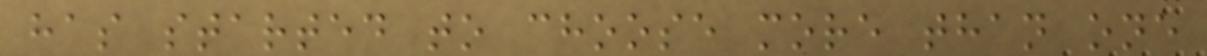has started to choose more than one
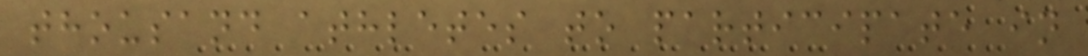thousand athletes to participate in
